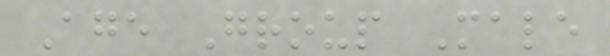Age Group Male
